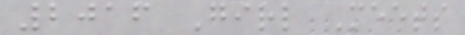2016 Girl Meets
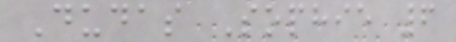Dudas Sophie 6
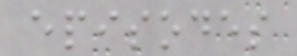episodes
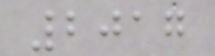2017
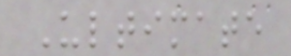Ultimate
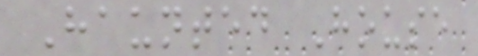Haunted House
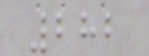282
